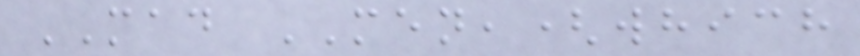MAD MEN,(which
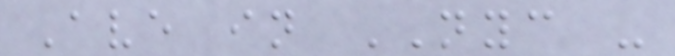Ave in NYC -
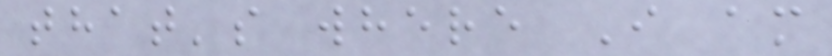that's where I am
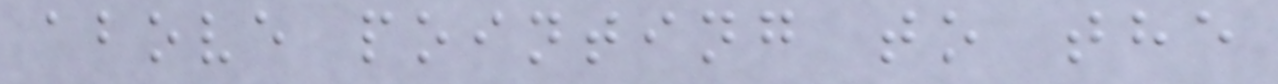above pointing to the
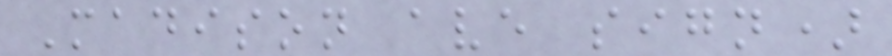Madison ave sign)
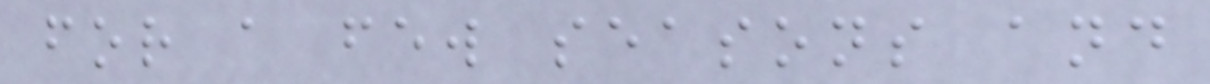for a few seasons and
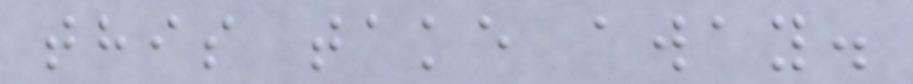this take away.
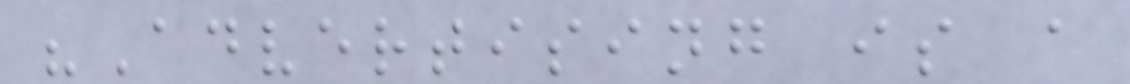"Advertising is a
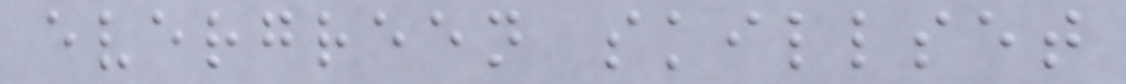evergreen skillset
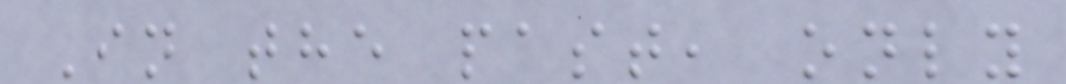In the past, only
